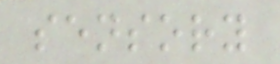sensory
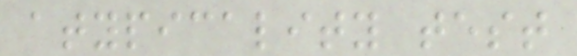atypicality test
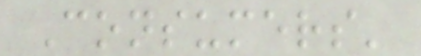Consumers'
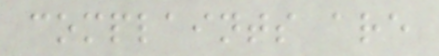complaints are
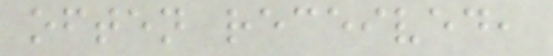often received,
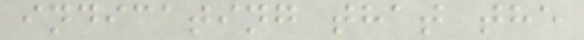indicating that the
